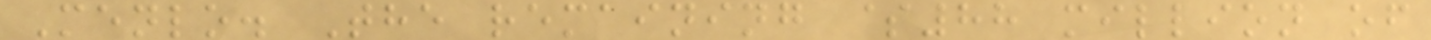Menlo. The remaining $88 million of
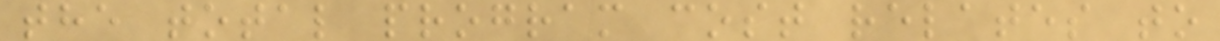the total program cost relates to
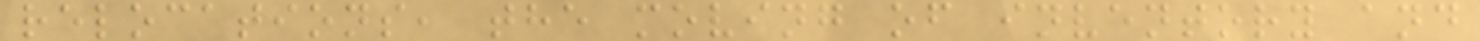relocations, the moving of inventory and
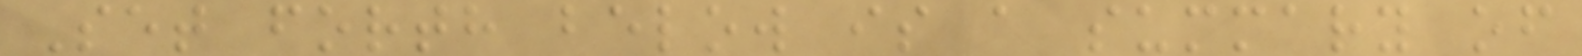Set forth below is a summary of
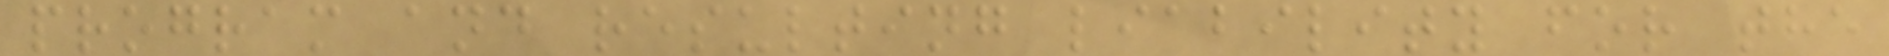program and resulting liability for the
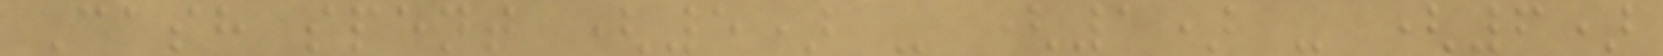Cash spent (5) - (1) - (6)
